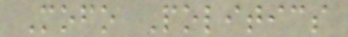Mofo Politics
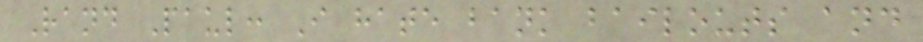Rand Paul: I hate bank bailouts and
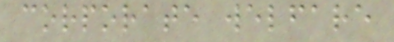corporate welfare
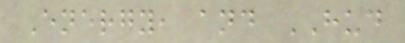Energy, and HUD
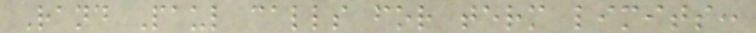Rand Paul calls for term limits:
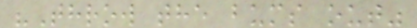"Throw the bums out"
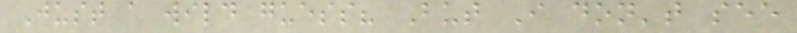Just a wild guess? But I don't see
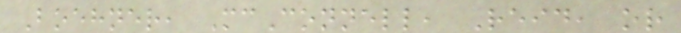Boehner, McConnell, Reid, or
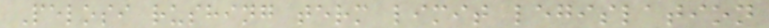Pelosi rushing term limit legislation
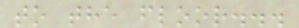to the floor...
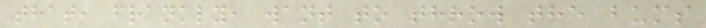that, frankly, want to throw the bums
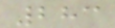283
